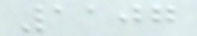1107
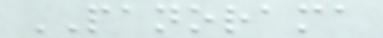PANORAMA
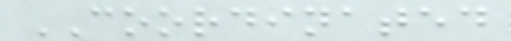COORDINATED
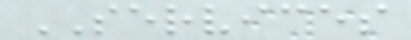SERVICES
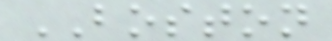BOSTON
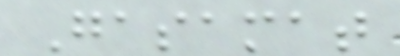Gasamat
